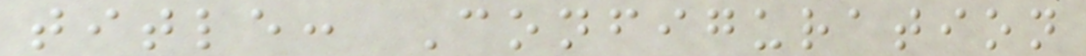title: Configuration
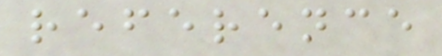reference
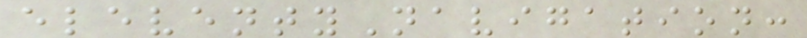eleventyNavigation:
